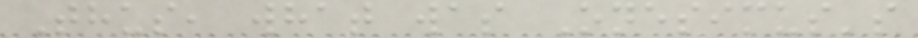Thus, what was Onesimus's
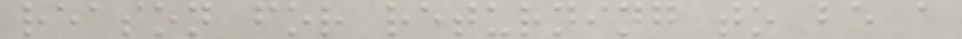reason for returning to be a
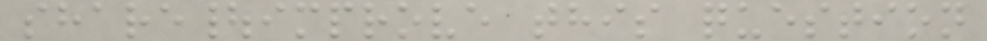share|improve this question
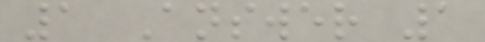1 Answer 1
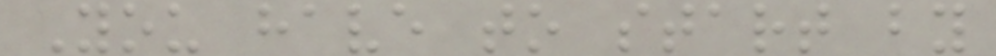You have to start by
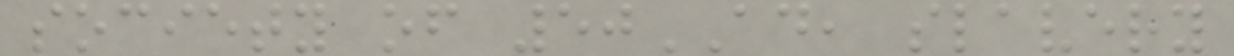society of 50AD, slavery
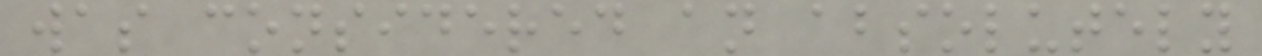was considered an absolutely
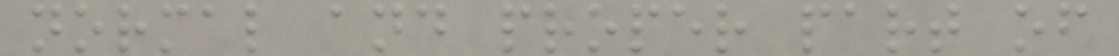normal and proper part of
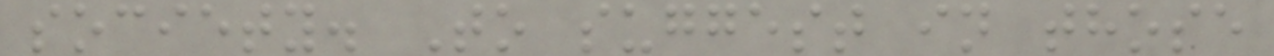society. To suggest in those
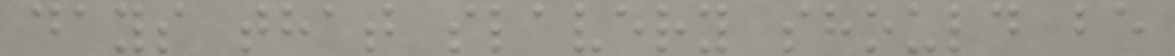days that slavery should be
